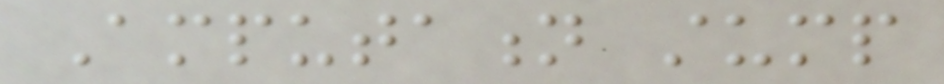Amputation stump
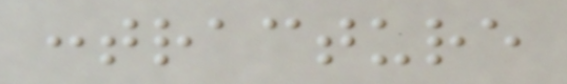contracture
